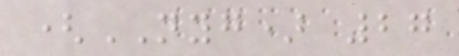(NYG) 27
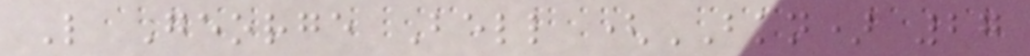L George Bell (BKN) 27
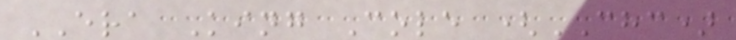ERA King Cole (CHC)
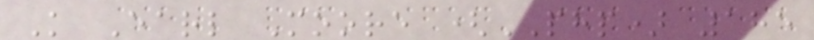K Earl Moore (PHP) 185
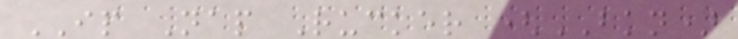IP Nap Rucker (BKN)
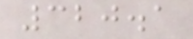320.1
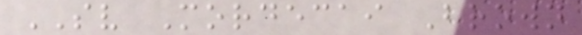SV Mordecai Brown
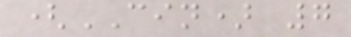(CIN) 7
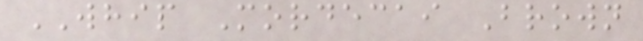WHIP Mordecai Brown
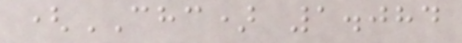(CHC) 1.084
